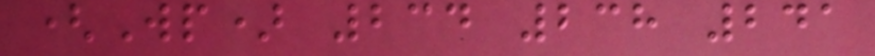(Wp) 234 238 241
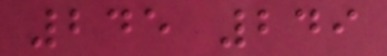245 249
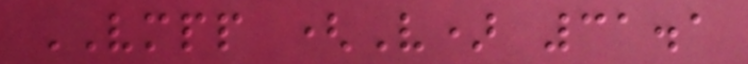VMPP (V) 31.1
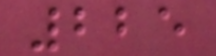225
